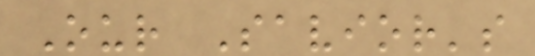Our Savior's
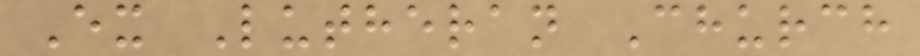Ex Lutheran Church
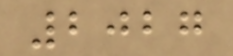2027
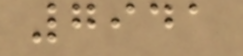7941
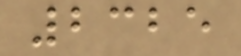2325
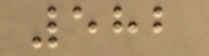582
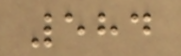584
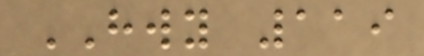HWY 119
